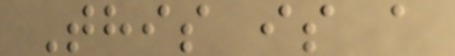This is a
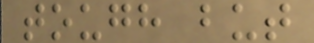tough but
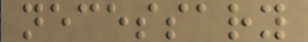necessary
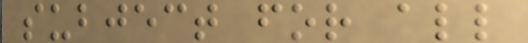subject for all
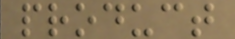product
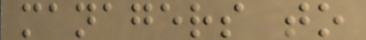managers to
